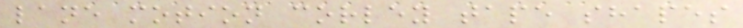lane motion corley tape shapes
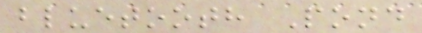bluetooth Pond
